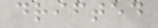drifted
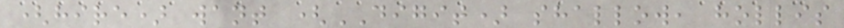(hire) want (DIGIT) shallow, hollis
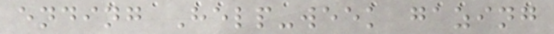ending Help-week gazing
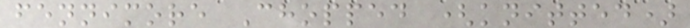fennimore Chopped (knitted)
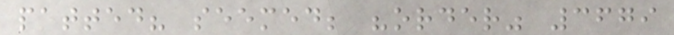patted? seemed; "order" 3679
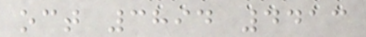oct 3894 4413
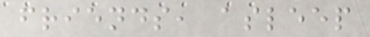friends, asleep
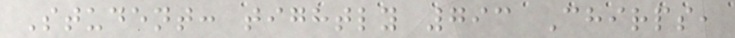Student: tightly 793 Chirps,
